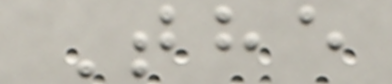The
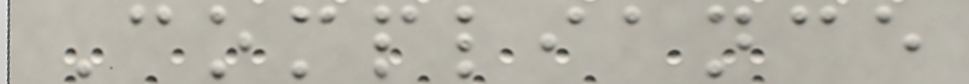Compliance
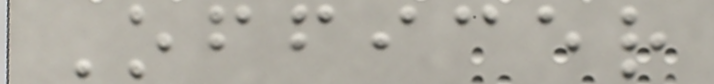Officer
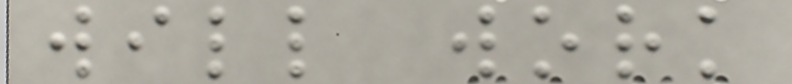will work
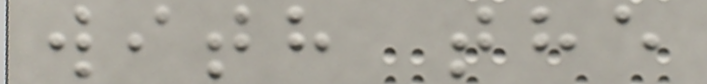with the
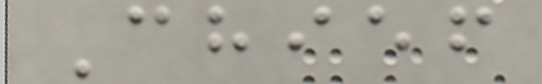Chief
